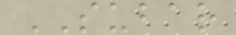SUBAR
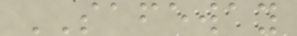SAFEWAY
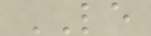LE
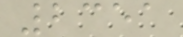2351
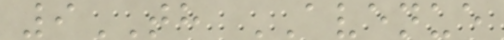9TH AVENUE
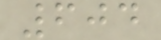604
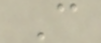C
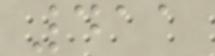411
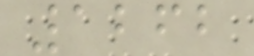1262
